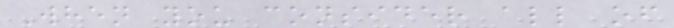When you consider all of
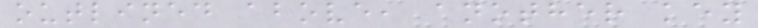outlined above, another key
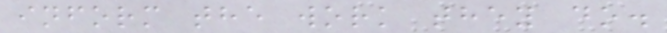inform the work they do.
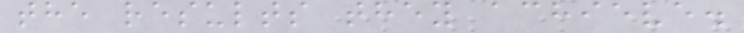the results they achieve.
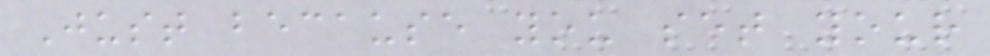Just because you set your
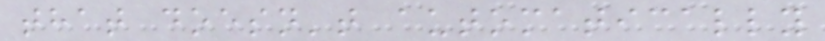that doesn't automatically
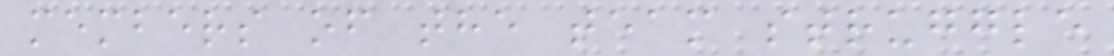members of the team struggle
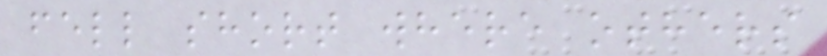fell short where others
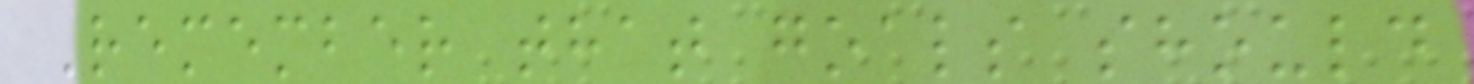Remember that goals should
